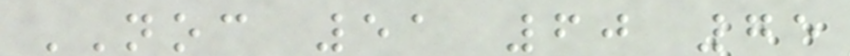NOC 51 60 75
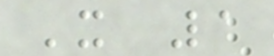X 1
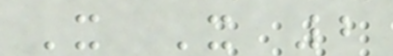X X 2
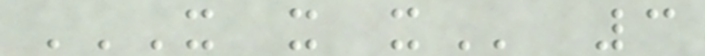X X X 3
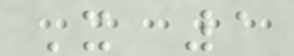X 1
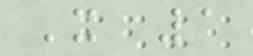X 1
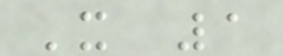X 1
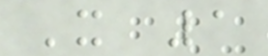X 1
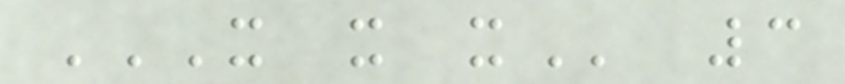X X X 3
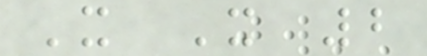X X 2
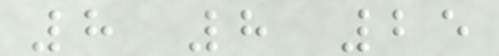8 8 25
